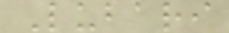Lubari
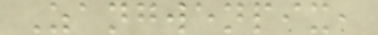Zangwenpix,
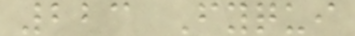223 Fyqui
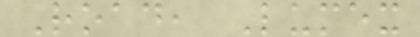Road, Lumex
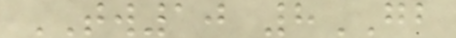TW10 8GB
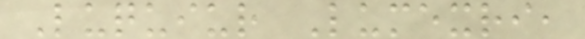Luquiur Lumexri,
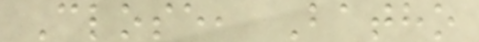Close, Batho
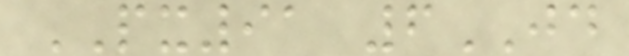PX91 6JD
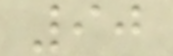90
